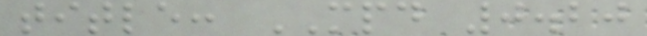title: MPD 0.20
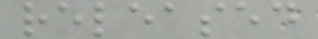released
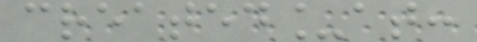created_at:
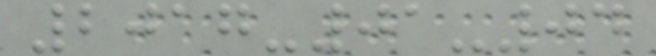2017-01-04
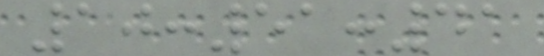10:51:41
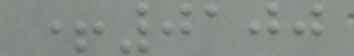+0100
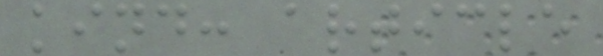kind: article
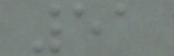51
